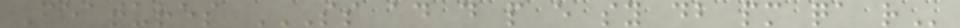Features SS AD D P E SY DB PM QA R
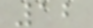12
